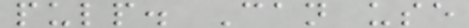pulp. Can use
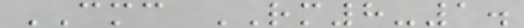CMC RM8-1.
